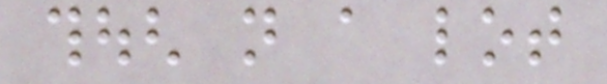though not a lot
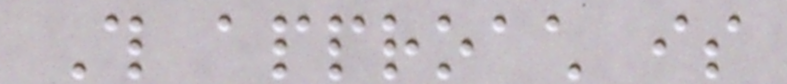This approach is
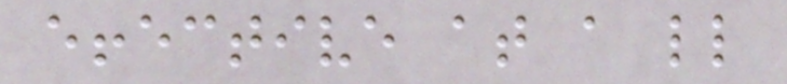effective at a little
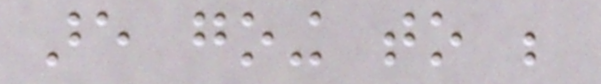are going to be
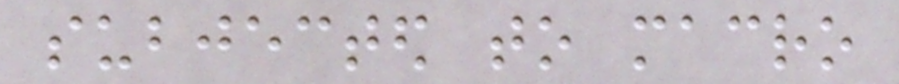subjected to macro
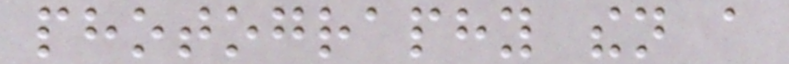photography then a
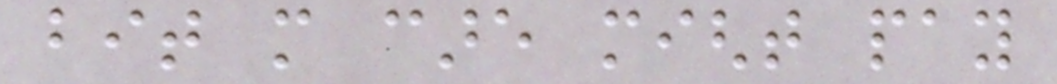bit more care might pay
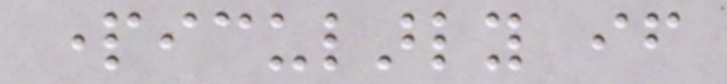particularly if
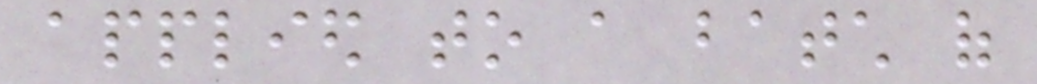applied to a batch of
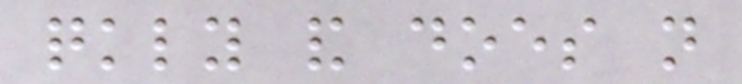quickly and does not
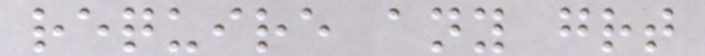require any great
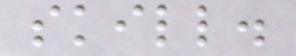skill.
